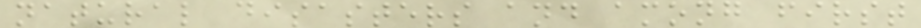natural disasters and among first
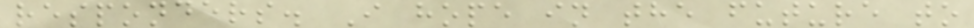responders. I hope in the future to
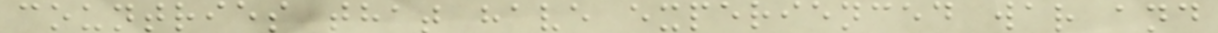countries that have experienced war and
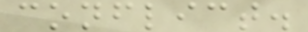conflict.
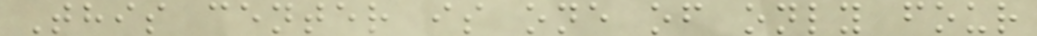This center is one of only four
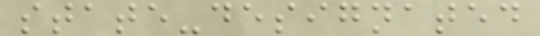state-designated
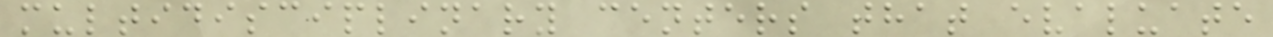multidisciplinary centers that evaluate
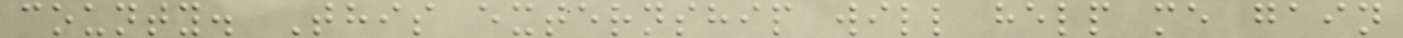county. This externship will help me gain
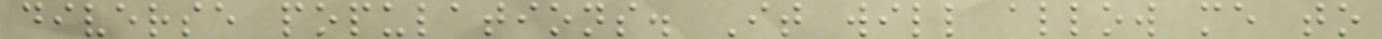diverse populations. It will allow me to
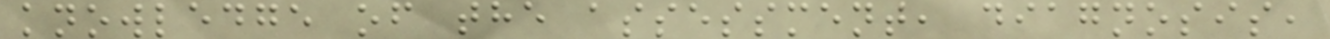knowledge of the assessment, diagnosis,
